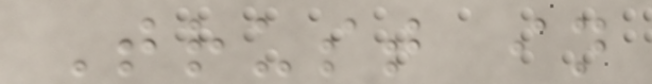Trust in
